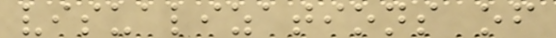visualizations of
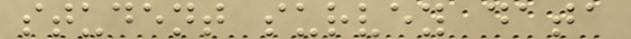student survey data
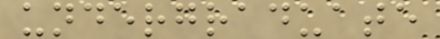undergraduate
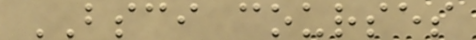BSCI courses
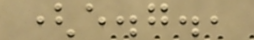(e.g.,
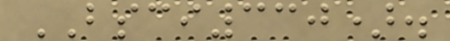BSCI330).
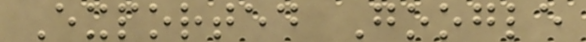Exported Google
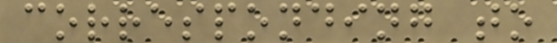corresponding to
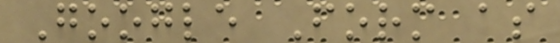Google Form as
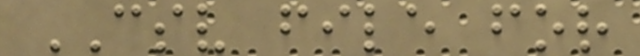CSV file for
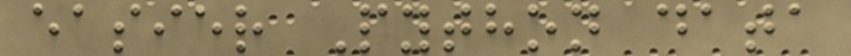easier Python data
